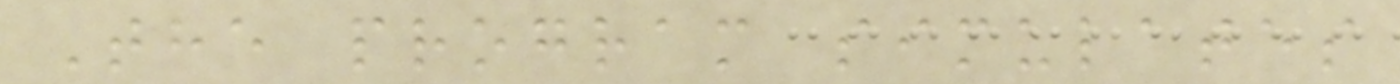The program simulates
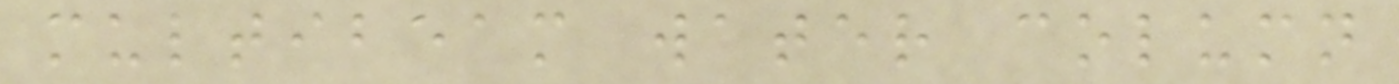multibeam water column
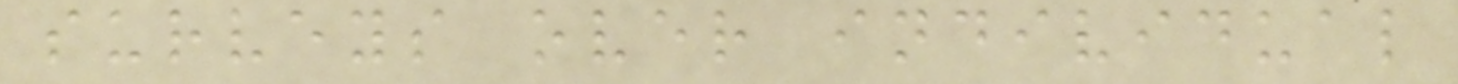surveys over individual
